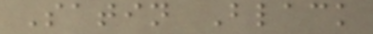Satin Black
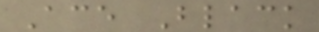Ace Black
